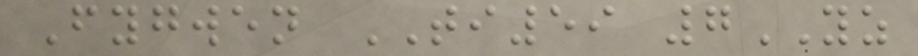Fygwen TI59 7YZ
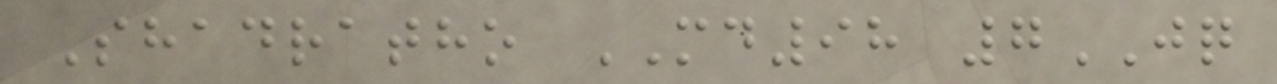Shadratho MD98 7JQ
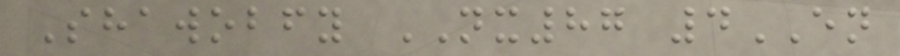Shawobfy NX87 4EN
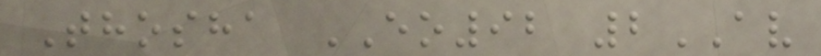Thosha EO92 2AV
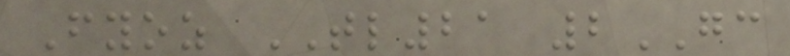Fyoz TL21 2GC
